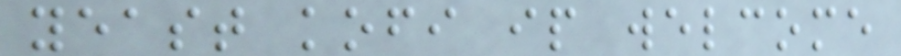yeast kofi ip welcome
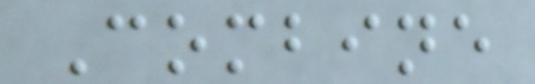Combine
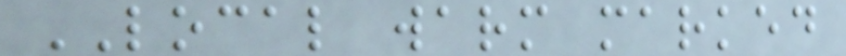LOCAL warm marked
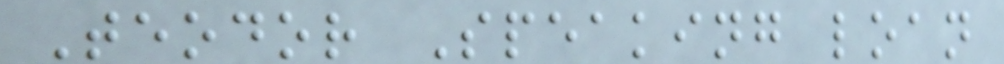Teodor Speaking loan
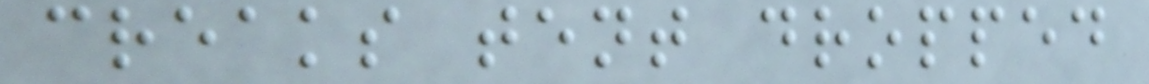creaks tent dropped
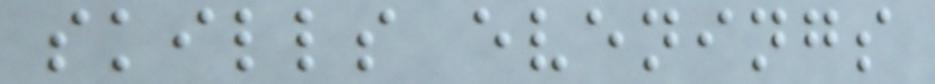skills evenings
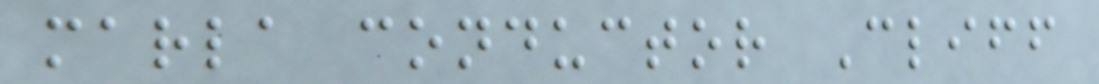marla conductor Cliff
